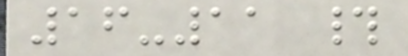16-11 #
